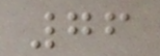76
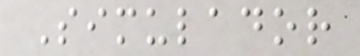Simulador
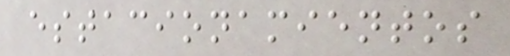estacionamientos
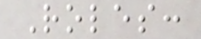Roles:
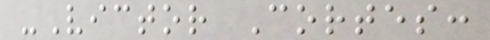-Victor Cortes:
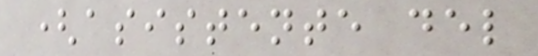(asistente del
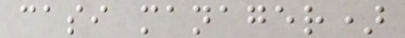casi manager)
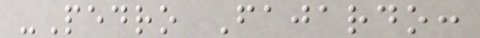-Pedro Fajardo:
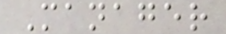Manager
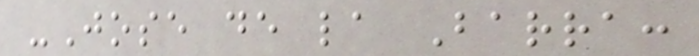-Jose de la Barra:
